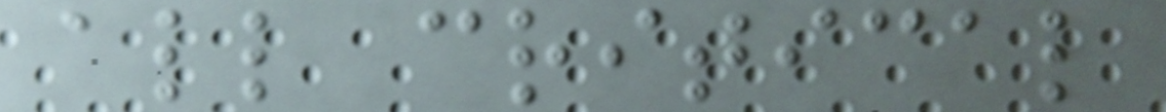all critical
